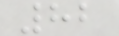82
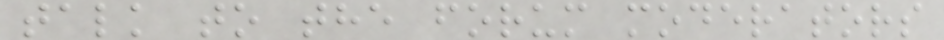talk to the forum moderators
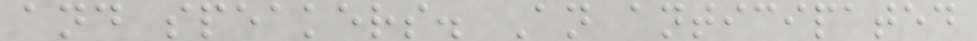and speakers. An anticipated
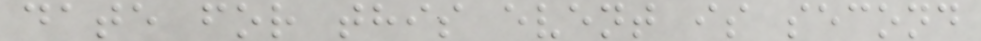date for this event is second
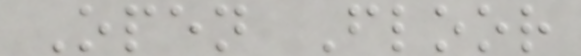Open Floor
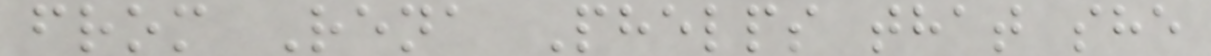from Rena Phelps that she
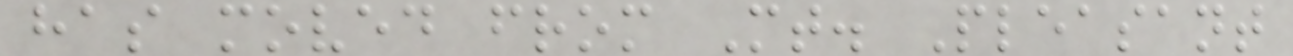has moved from Mt. Pleasant
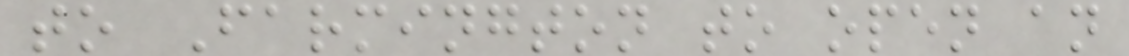to Farmington to open an
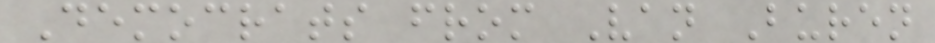Democrats from Van Buren
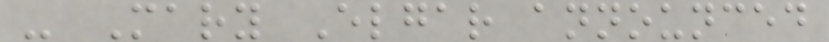- Mary Elgar announced
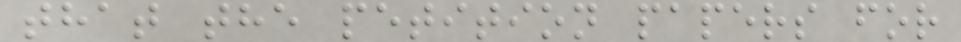that the petition papers for
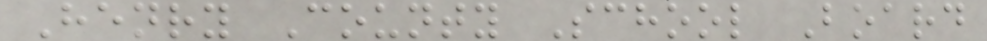Henry County School Board
